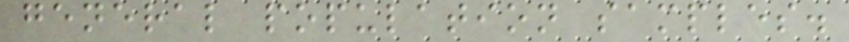general population samples.
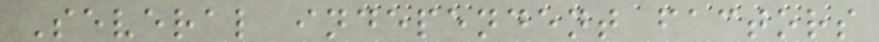Several independent factors
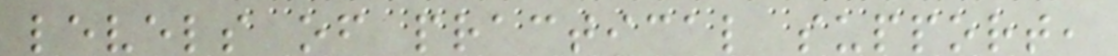levels of practical support,
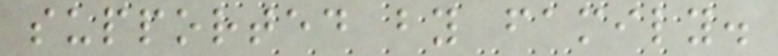supported by family.
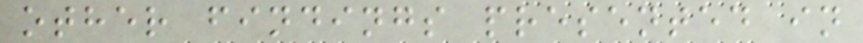other findings presented in
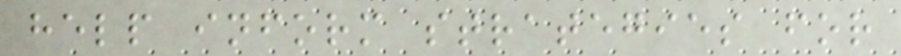help inform strategies for
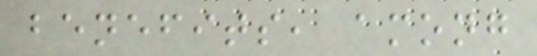benefits, among
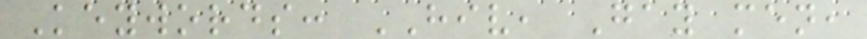Keywords: HIV, Gay men,
